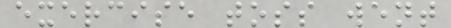exercise toss went
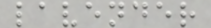lavender
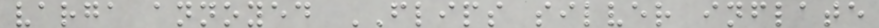varga annoyed FLIPS silver inflate
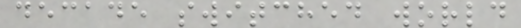decade switched world
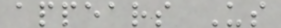appears Us
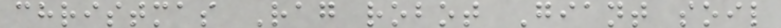christmas Rag robot Giant soil
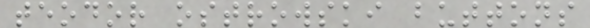teodor ostrowski buttons
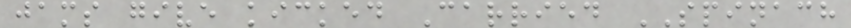jams give kicked Carried SPINACH
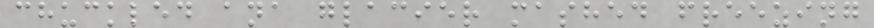chuckled ana glacier mashed freezing
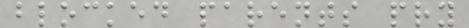blocked parents pry
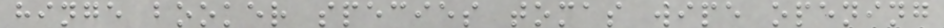hinge booker species tomas wipe opening
